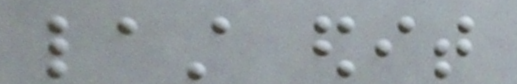last edit
